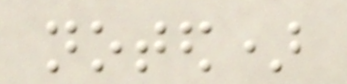noted)
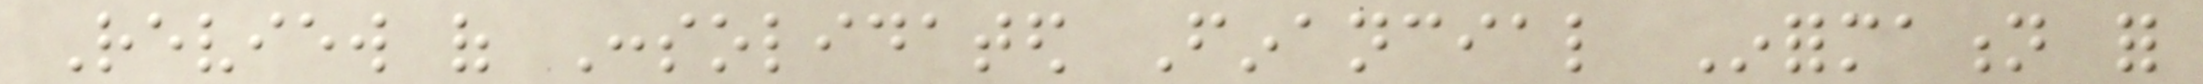Review of Consolidated Financial Information for
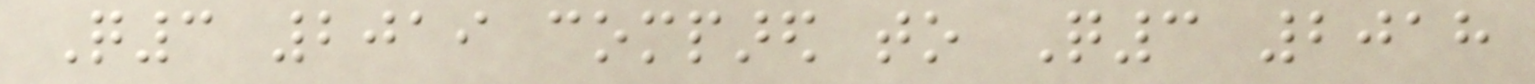Q3 2019 compared to Q3 2018
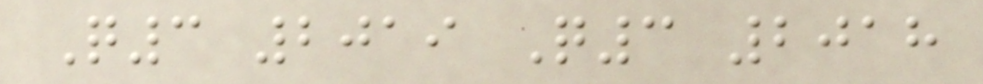Q3 2019 Q3 2018
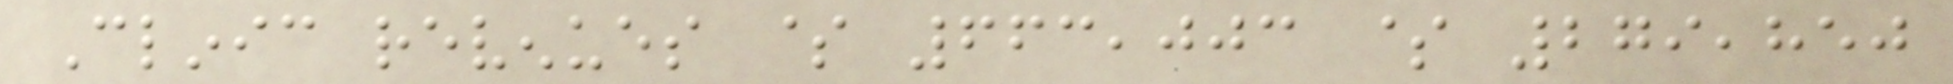Clinic revenues $ 663,003 $ 279,850
